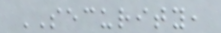SECURITY,
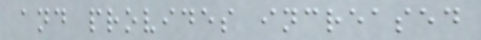and provides increased
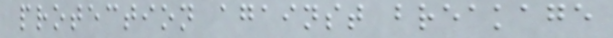protection against breakage
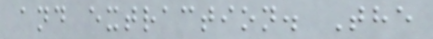and extraction. The
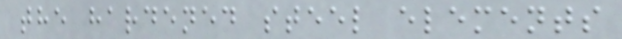the hardened steel elements
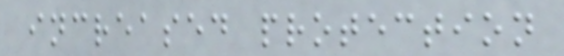increased protection
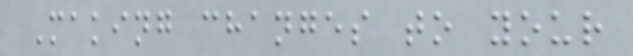Making changes to your
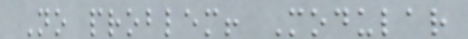No problem! Modular
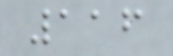116
